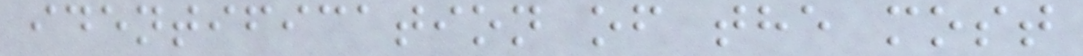identification of the most
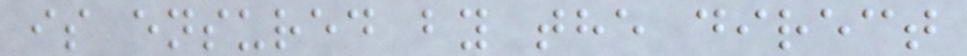is ensured by the direct
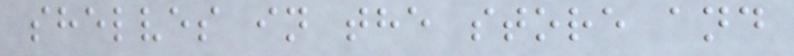shelves in the store and
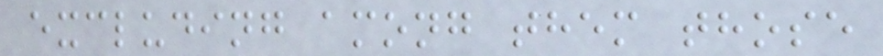excluding among them those
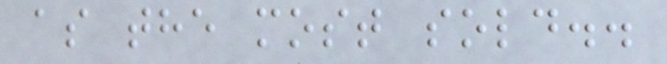as the most sold..
